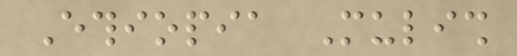Ethiopia Mulish
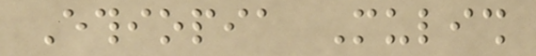Ethiopia Mulish
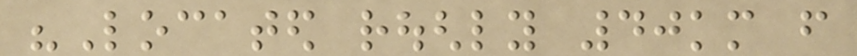"Located roughly 40km from
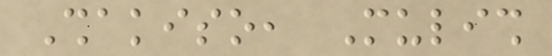Shakiso, Mulish
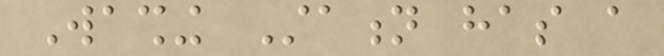Washing Station has a
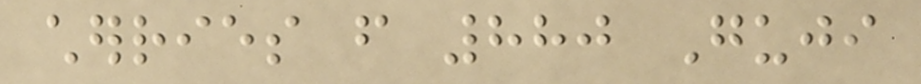cherries from 880 Guji
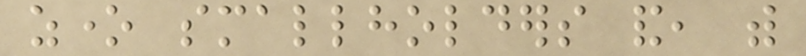zone smallholders and, with
